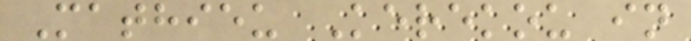Mathieu Kerekou in
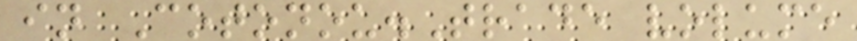in Cotonou.Trade volume
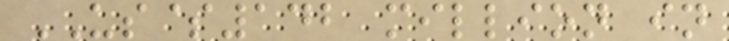US$142 million in
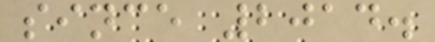since 2014.
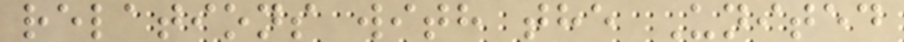relations with the United
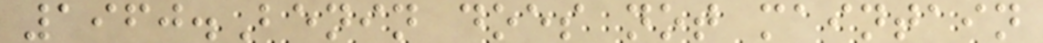1960.Benin does not maintain
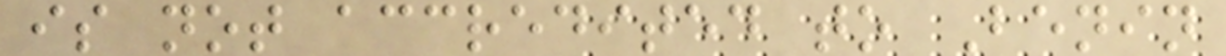is not accredited to Benin
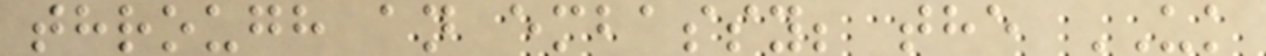through an embassy; the UK
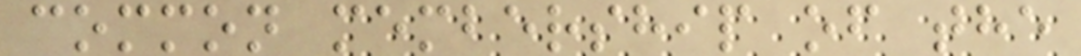common membership of the
